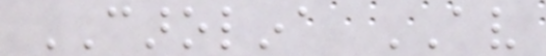CAROLINA AV
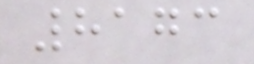8173
